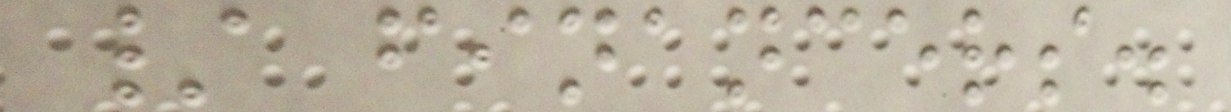/ financers.
